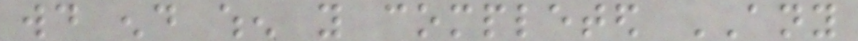would end when you completed ANY
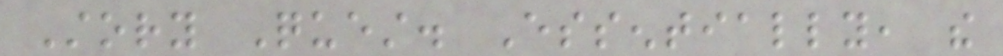Story Quest. Essentially, the
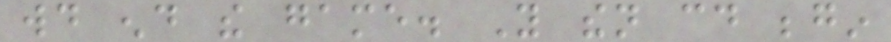would end the game. You then could begin
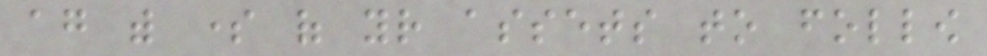again with some of your assets to follow
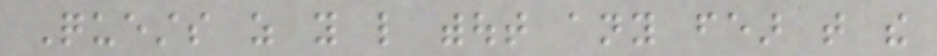Quests as you like without any fear that the
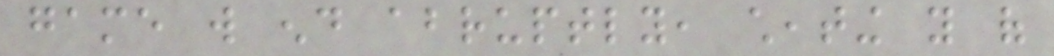game will end abruptly, cheating you of
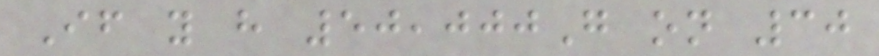If you have 50,000G on 30
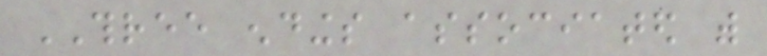THREE endings associated with
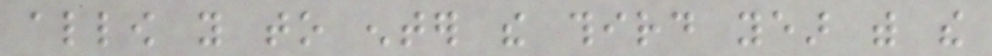allow you to enter the third year with the
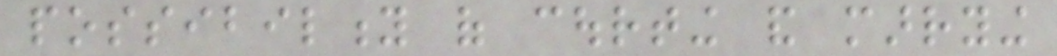possibility of courting and marrying
